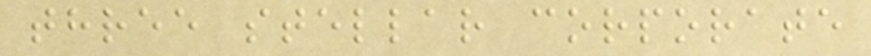three stellar corporate
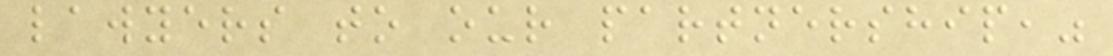lawyers to our partnership,"
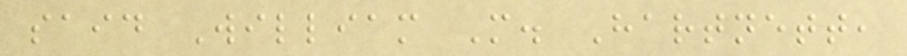said William M. Hartnett,
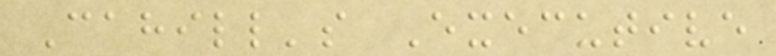Cahill's Executive
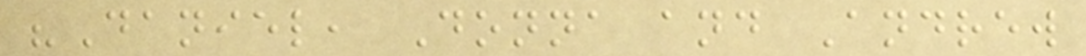"Daniel, Donna and Andrew
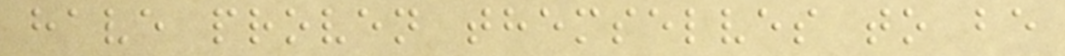have proven themselves to be
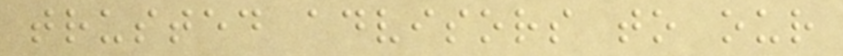trusted advisors to our
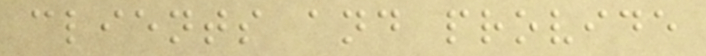clients and provide
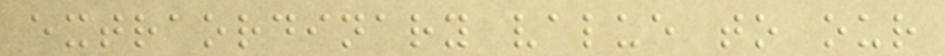extraordinary value to our
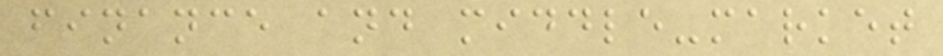finance and middle-market
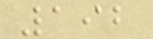192
